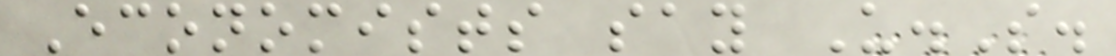Economists say U.S.
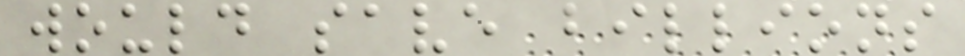would save billions
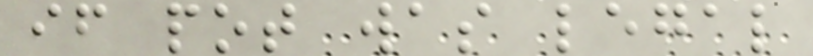if pot was legal
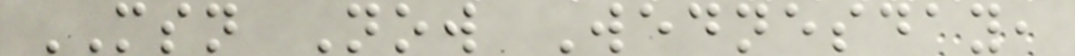MSN Now Wednesday,
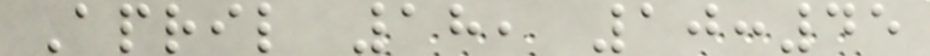April 18, 10:45
